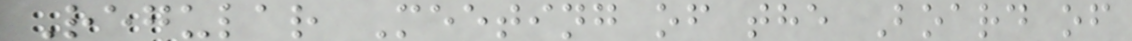Regular Meeting of the Board of
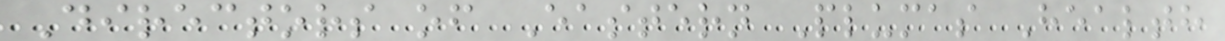Directors of Eastern Plumas Health
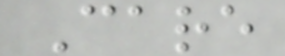Care
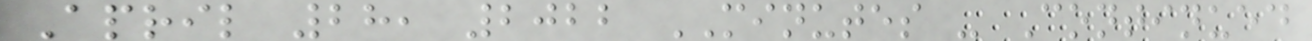April 28, 2022 MINUTES - Continued
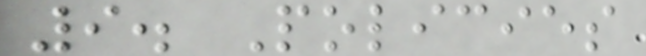9. Policies
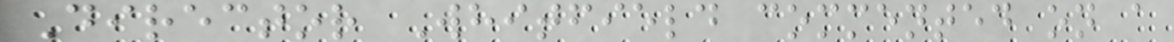Director Whitfield commented on a
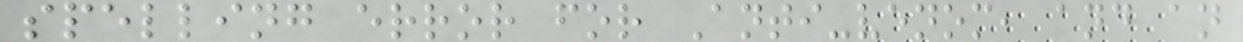spelling error for Anti-venom, and an
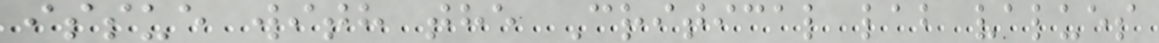issue with the Critical lab values
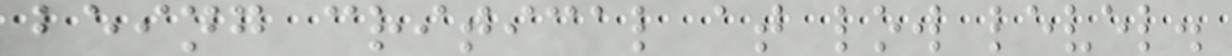being critical at low level.
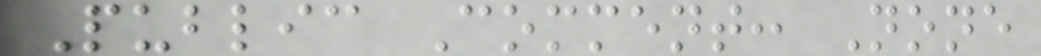Public Comment: None
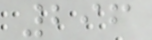296
